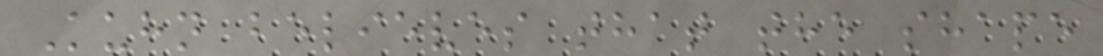Kuhn believes that the shape
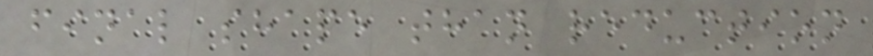final shape than reduction
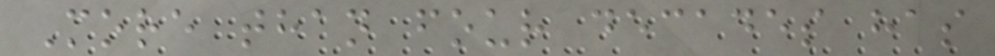More than four decades has
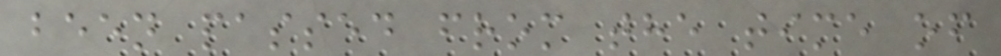been passed from the time of
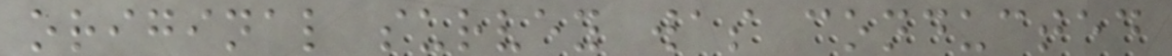original survey was conducted
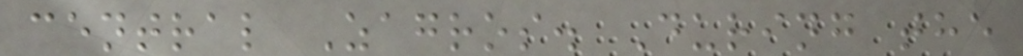central Zagros. During the
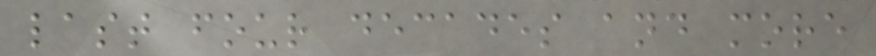last four decades and more
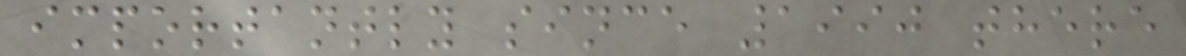importantly since 1990 there
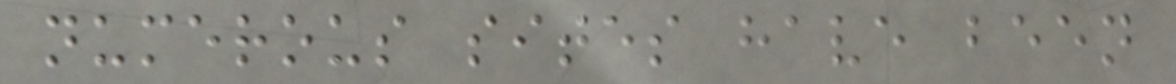numerous sites have been
